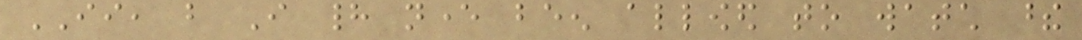II, but I had never been allowed to watch these
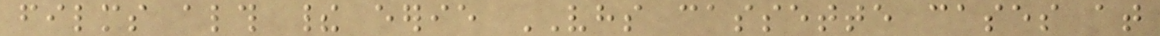films although their eerie VHS cassette cases at
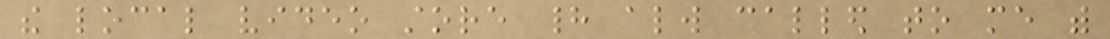the local video store had always called to me with
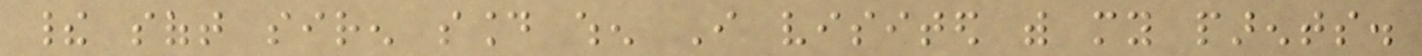their soft siren sound when I visited with my parents.
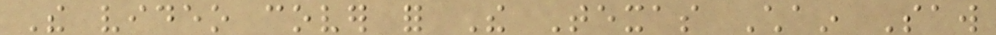The video cover for The Texas Chain Saw
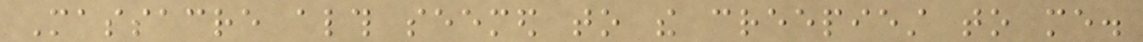Massacre although seemed to the creepiest to me.
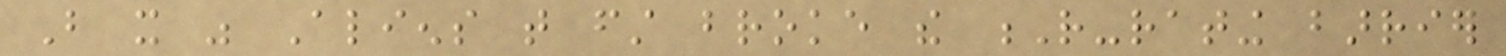But it was Aliens that first broke the R-rating barrier
